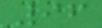96
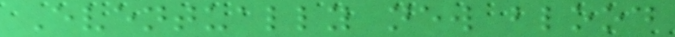Eventually new blood
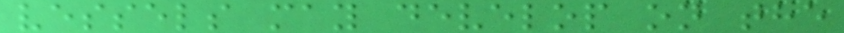vessels may develop on the
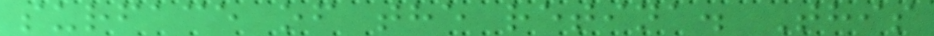surface of the retina. This
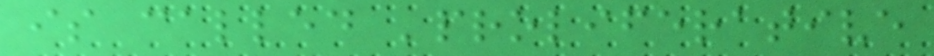is called 'proliferative
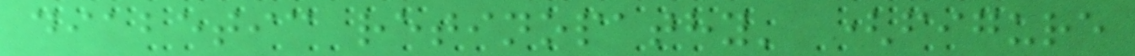diabetic retinopathy' (figure
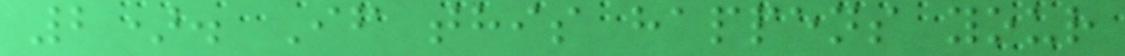2). If this happens your
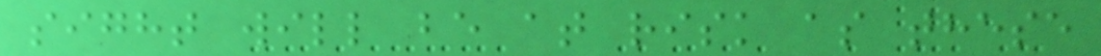sight will be at risk as these
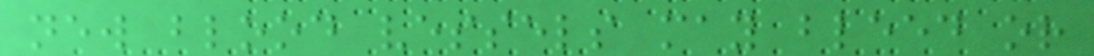new blood vessels may bleed or
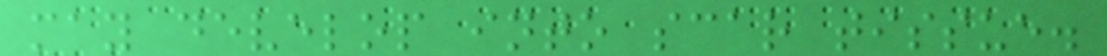may develop into scar tissue.
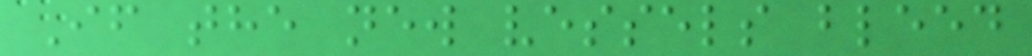If the new vessels bleed
